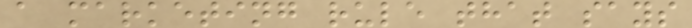a marketing rule that says
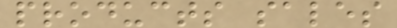products sales
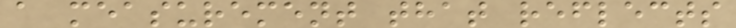a measurement that reflects
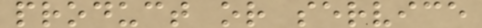product or service
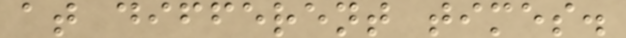at different times.
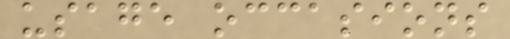usage occasions
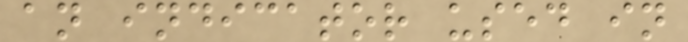an indicator used in
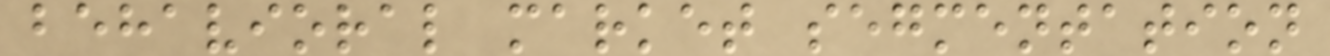behavioral market segmentation
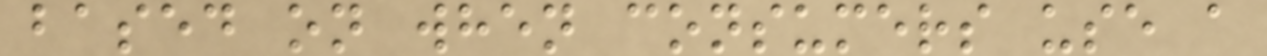based on when consumers use a
